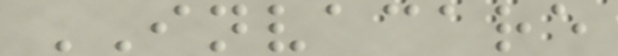INVACARE
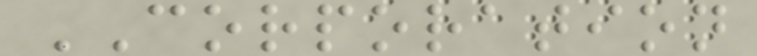CORPORATION
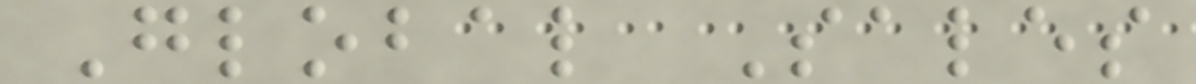Global Sales
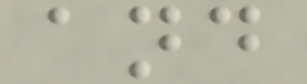and
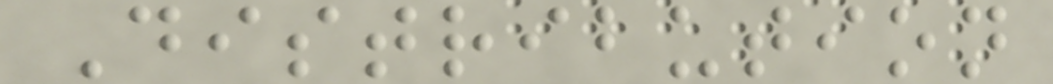Distribution
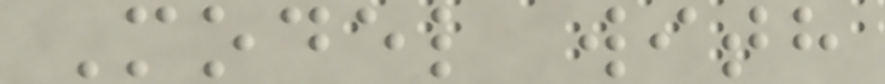Model with
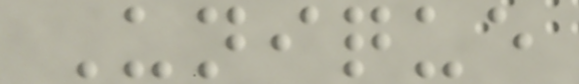Unique
